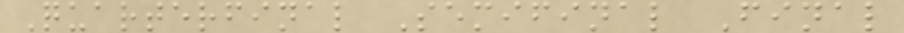Quarterfinal Semifinal Final
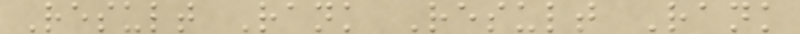Result Rank Result Rank
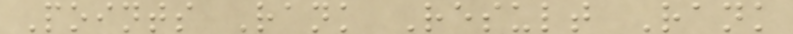Points Rank Result Rank
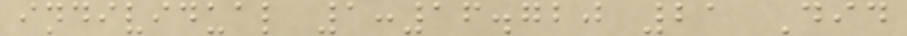individual 1:16.720 21 Did
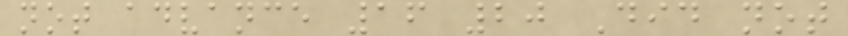not advance 16 20 Did not
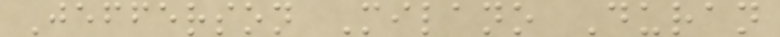Jefferson Milano Duran
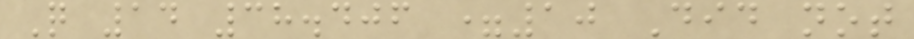Q 14 38.406 =10 Did not
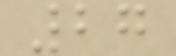27
